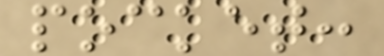pocket:
